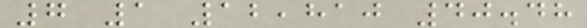7 1 12,810 40.48
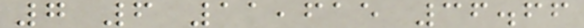7 6 11,615 36.66
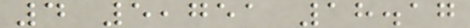4 5,751 18.17
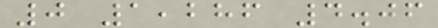0 1,286 4.06
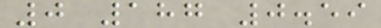0 187 0.59
